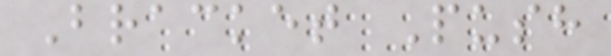Bracket Push
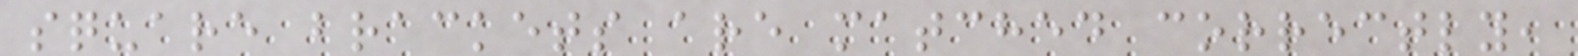square brackets are matched correctly,
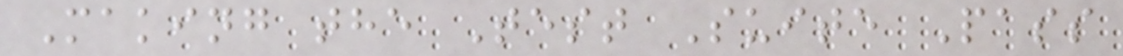Making the Test Suite Pass
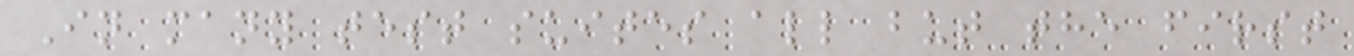In many test suites all but the first
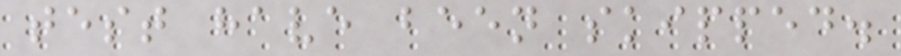test have been skipped.
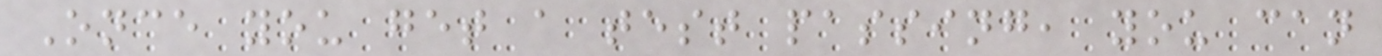Once you get a test passing, you can
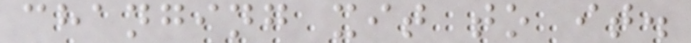changing xit to it.
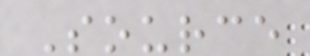Source
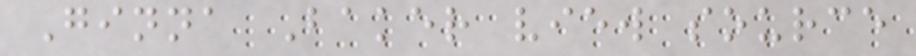Ginna Baker view source
